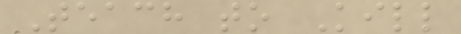Teach to Kill
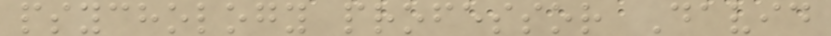psychology professor David
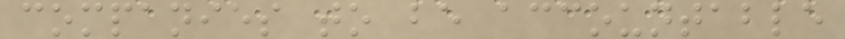companies to be accountable
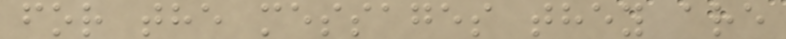for the messages they are
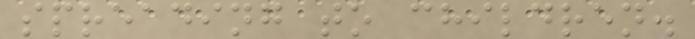spreading to children.
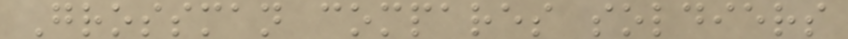Grossman compares soldiers
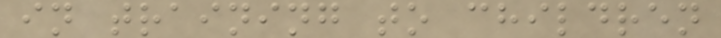in training to children
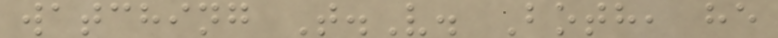watching T.V. Both, he
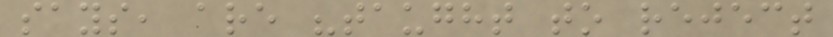says, are "taught to reject
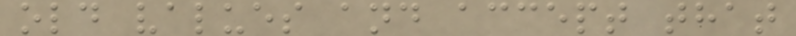old values and accept that
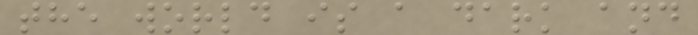the world is a dark and
